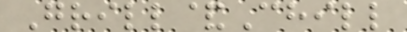Grill&Chill
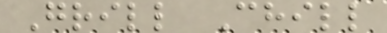Grill Chill
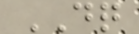DQ
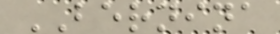BERNINA
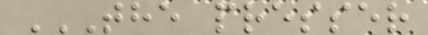THE PRESSER
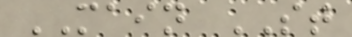MAIN ST
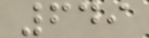649
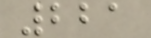221
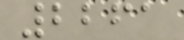2261
